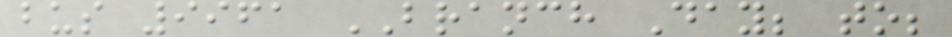bus 9961 BRANCH Day; to;
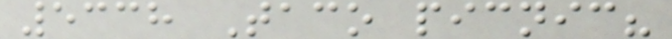5338 Taco picnic?
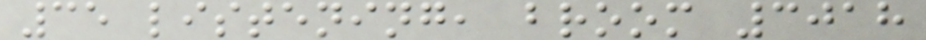35 listening, broom 3018
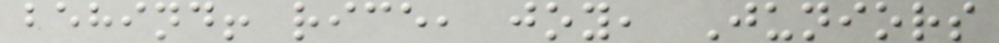behind! rice, joy, Juniors
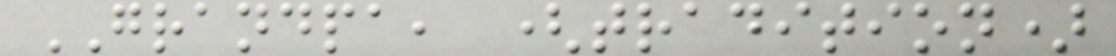GRANDPA, (tradition)
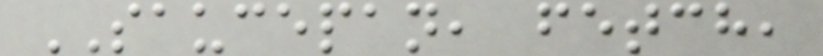SAUCEPAN, fetch,
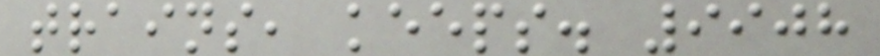trains, keeps. 9908
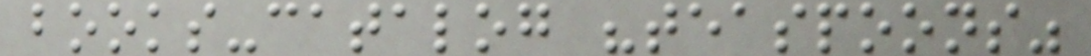books-catalog "teaspoons"
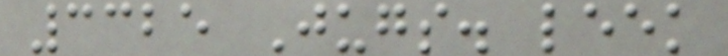3325 Jugs. leek
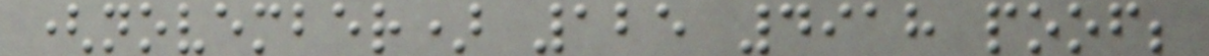(november) 125 4918 poof;
